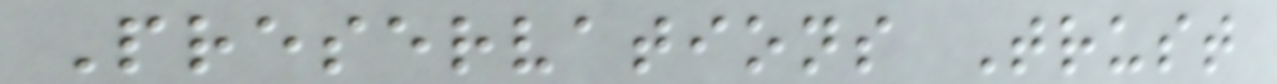Preservations Trust
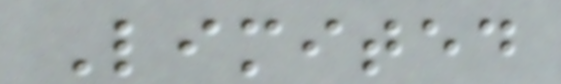Limited
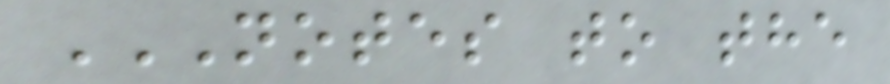NOTES TO THE
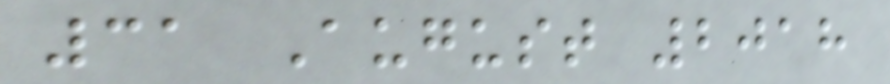31 August 2018
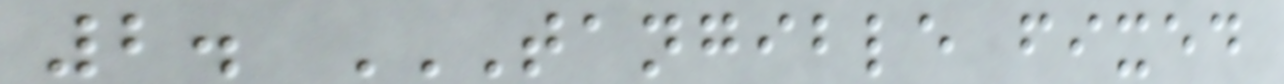2. TANGIBLE FIXED
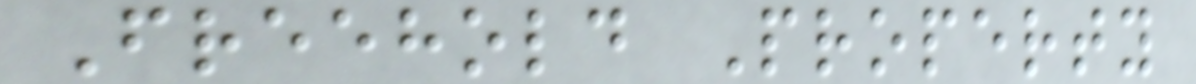Freehold Property
